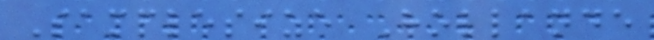Samplesize Hollande
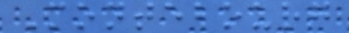Montebourg
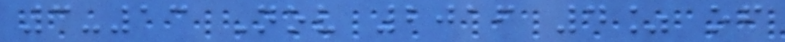3-13 Nov 2016 4% of
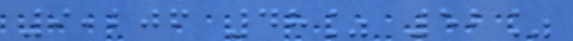9,206 48% 52%
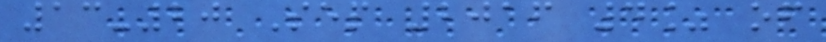13-20 Sep 2016 4% of
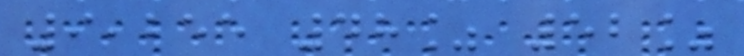9,255 48% 52%
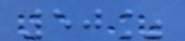50%
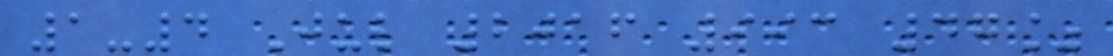1-4 Jul 2016 993 47%
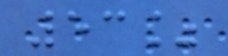53%
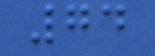74
